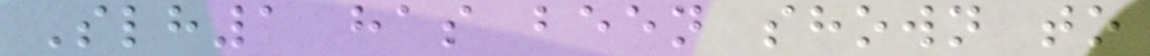Slh1 has been shown to
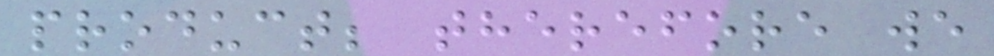product; therefore we
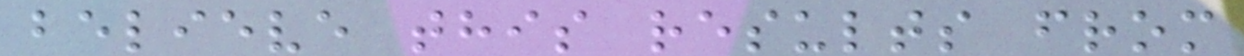believe this results from
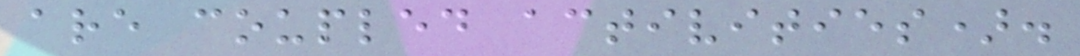are coupled activities).
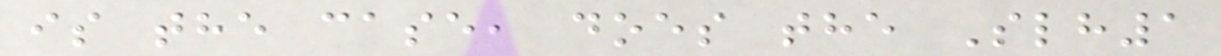is the case, does the Slh1
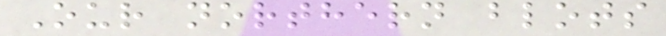Our northern blots
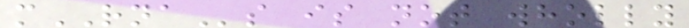mRNAs is not wholly
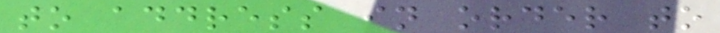to address in order to
